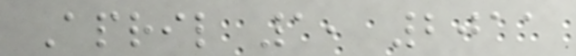April 1, 2011
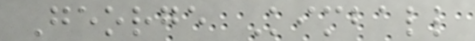George Kimball
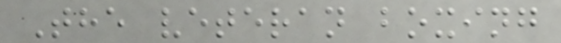The veteran boxing
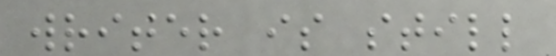writer is still
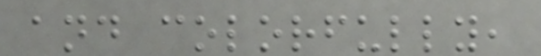and colorfully,
